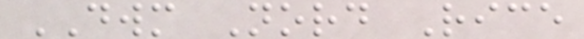DWM Nord Rice
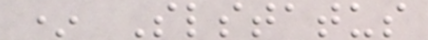* Slstatus
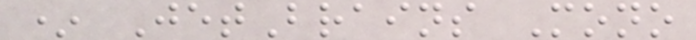* JetBrains Mono
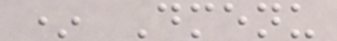* Dmenu
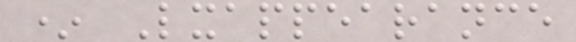* Lxappearance
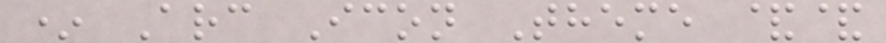* Arc Icon Theme &&
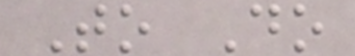To Do
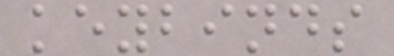keybinds
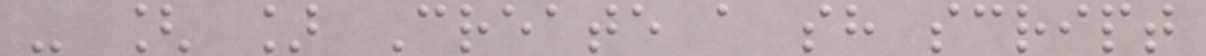- [ ] Create a sh script
